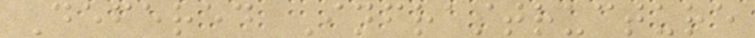Defered Infrastructure
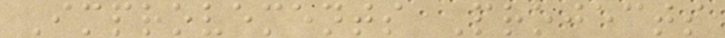Improvements Projects
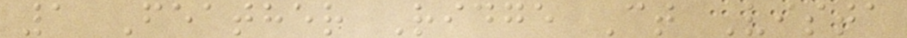1 Feather Ridge Ct Vista
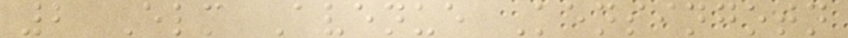2 Elm Avenue Kensingotn
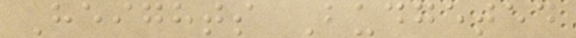Heights Budgeted
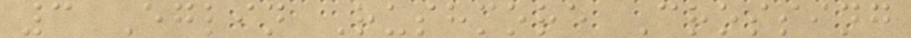3 Eglin Rushmore Crossing
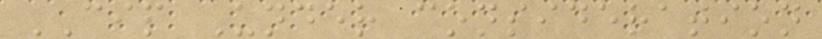CIP Under consideration
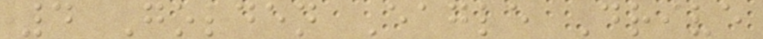4 Golden Eagle Drive
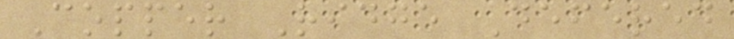Copper Ridge Defered
